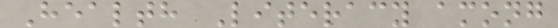Health Literacy among
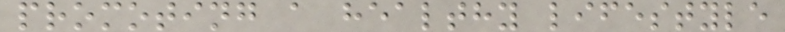promoting a healthy lifestyle
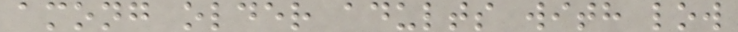among older adults with low
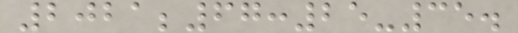2021;67:25-35.
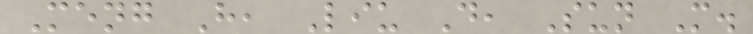Meng H, Liu D, Sun M.
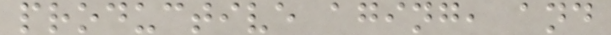productive aging, and
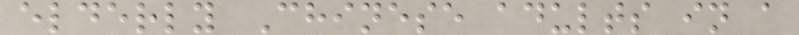elderly Chinese adults in a
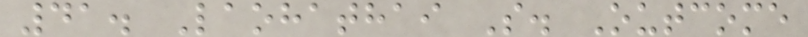41. Laohathai S. Outcome
